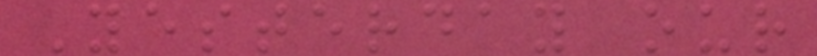Yesterday our
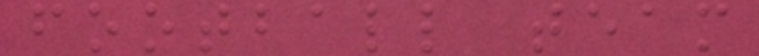football team
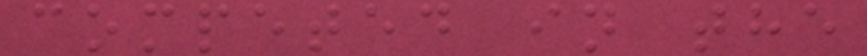competed in the
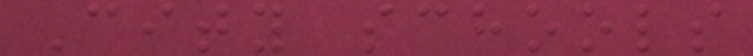City schools
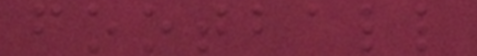football
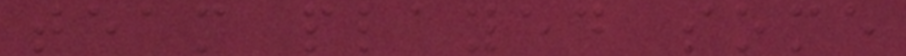team played some
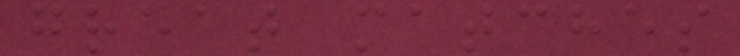great matches
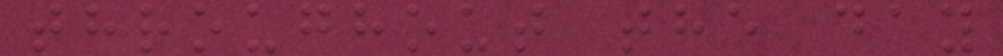throughout the day
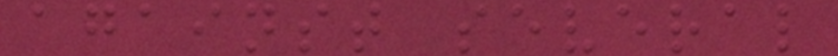against several
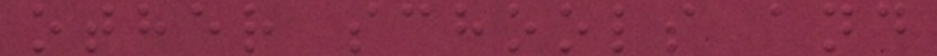other schools and
